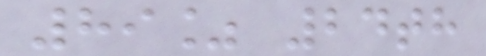89% 24th
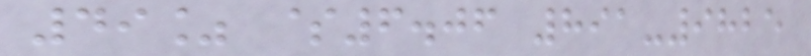49% $6.06 891-9825
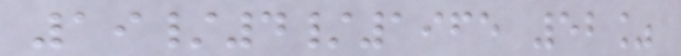19/4/1965 52%
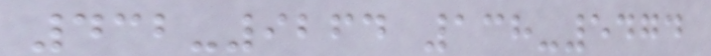432-9264 138-5474
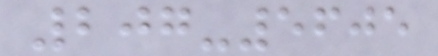207-5605
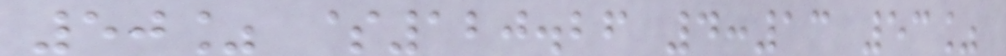50% $120.26 4:13 53%
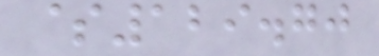$129.70
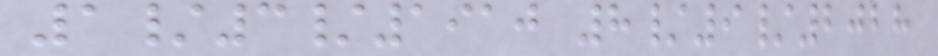1/3/1910 8/9/2028
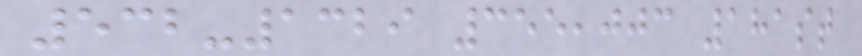532-1329 355,003 181st
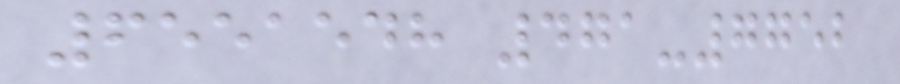6551548 471-7752
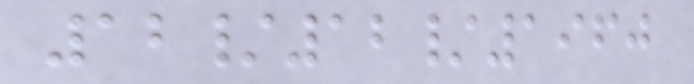12/12/1960
